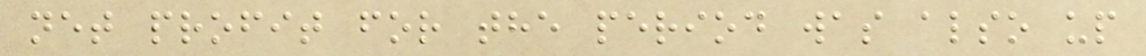net profit for the period was also up
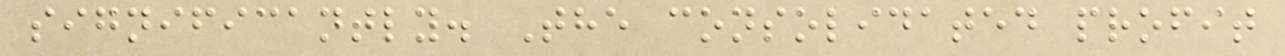significantly. The consolidated profit
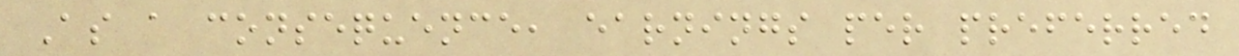As a consequence, earnings per preferred
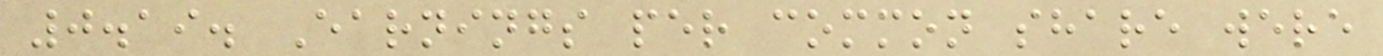0.19. Earnings per common share were
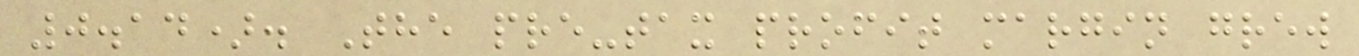0.14). The pre-tax profit margin grew
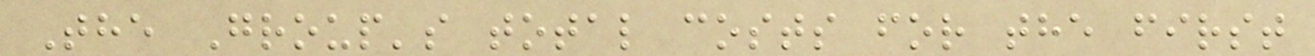The Group's total costs for the first
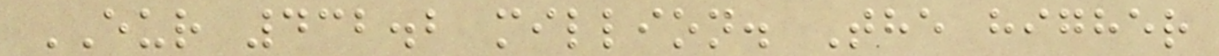EUR 432.2 million. The higher
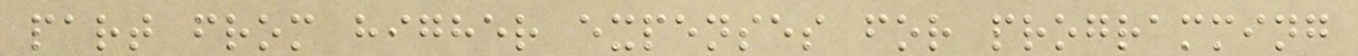part from higher expenses for programming
